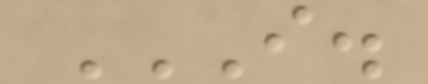I.
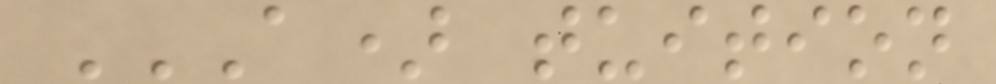A) TUITION
